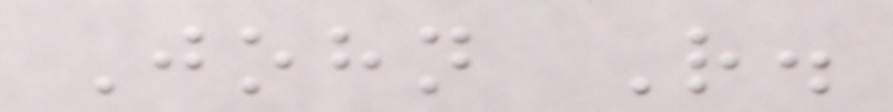John R.
